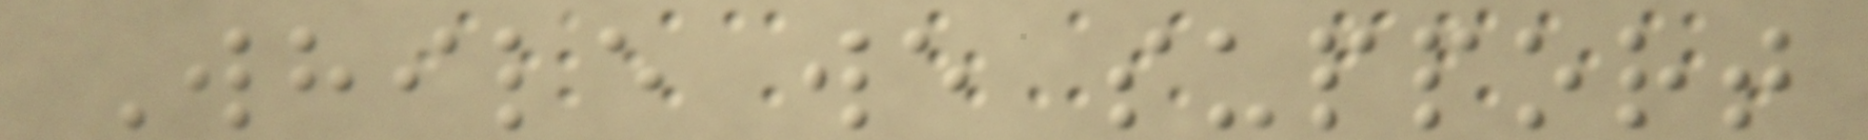While we support
